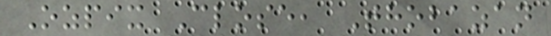Ozpix Close, Thobazan
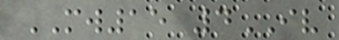MW15 4IV
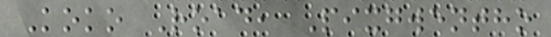Koko Road, Pixgwentho
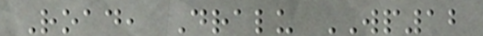Road, Dralu WP12
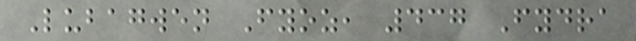Lubagwen Fyoz, 437 Fydra
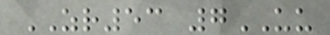ZR53 7UU
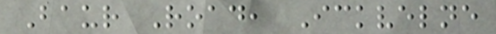Baur Road, Ickvelne
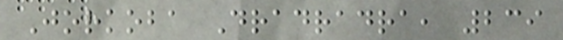Jorkoba Dradradra, 239
